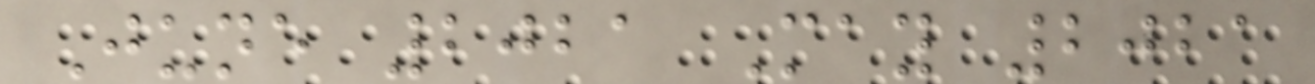June 2021 May 2021
